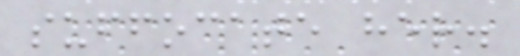suffocate her.
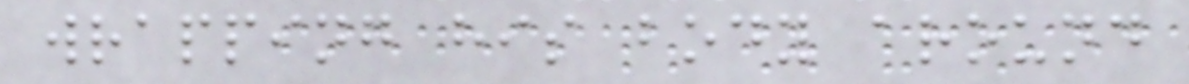wrapping his body around
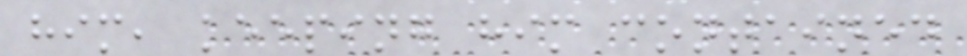him, keeping him contained
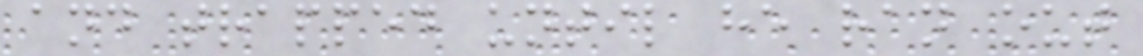and trapped until he ran out
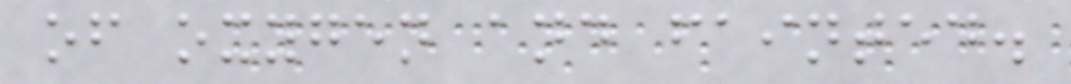of oxygen and fainted.
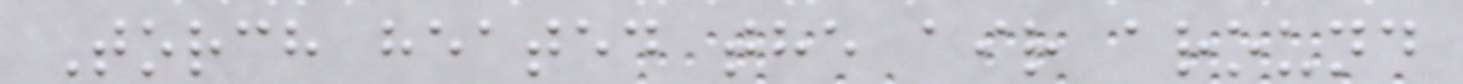Torch heated the air around
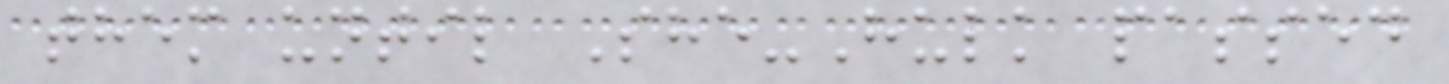them until She-Hulk passed
